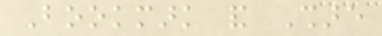Bookmark and Share
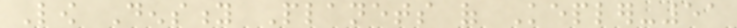Low Density Planets of Kepler-51
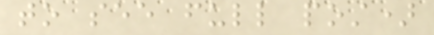to see full post)
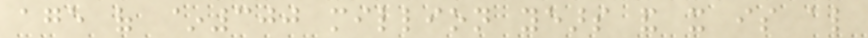age of ~300 million years and it is also
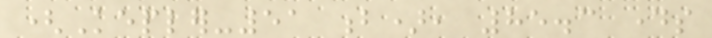(Kepler-51 b), 85.3 days
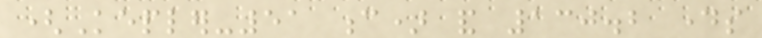(Kepler-51 c) and 130.2 days
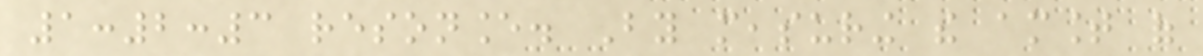1:2:3 resonance. By measuring the amount of
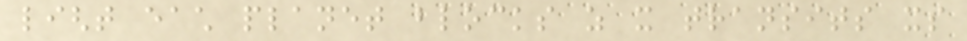light each planet blocks as it transits its
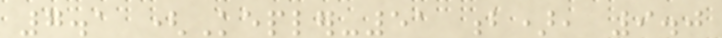7.1 (Kepler-51 b), 9.0
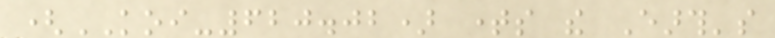(KOI-620.02) times the Earth's
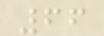66
